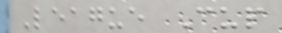League Cup
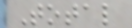Total
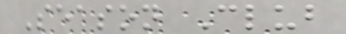Season Club
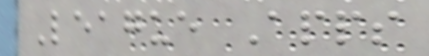League Apps
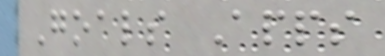Goals Apps
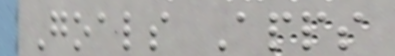Goals Apps
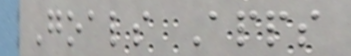Goals Apps
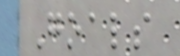Goals
